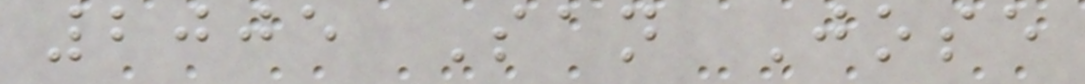2005 San Jose
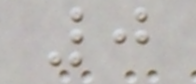0
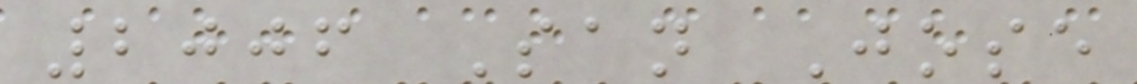2006 San Jose
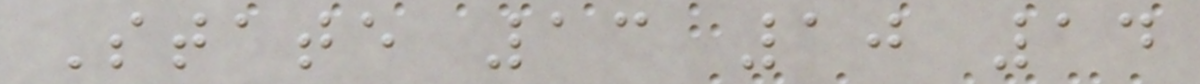State 13 10 14
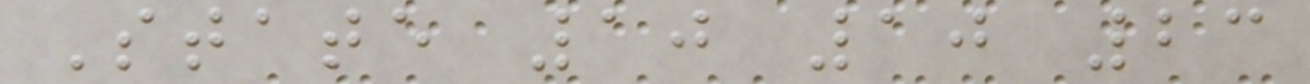State 10 10 23
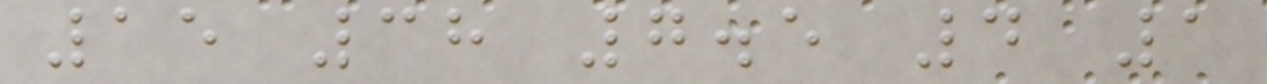15 38 7.5 4 1
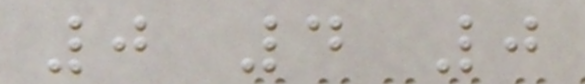0 4 0
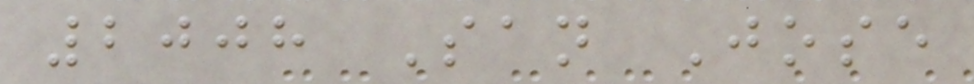2008 San Jose
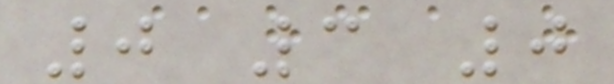0 3 0
